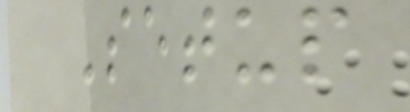Setup
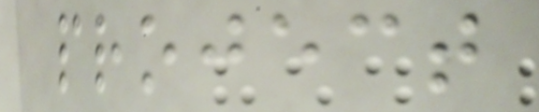project
